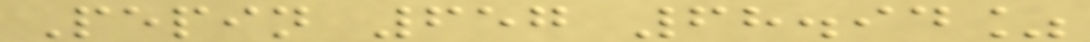Pepin 657 68.94%
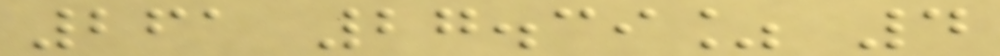261 27.39% 4
